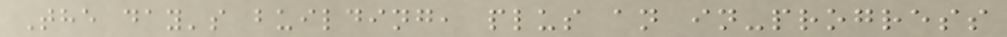The day's building, plus an in-progress
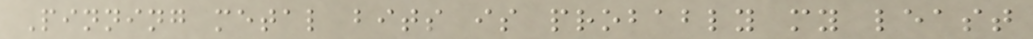Pinning metal bits is probably my least
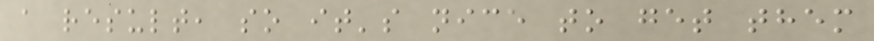a result, so it's nice to get them
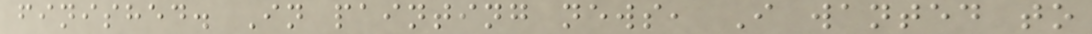finished. In painting news, I wanted to
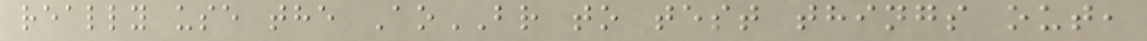really use the AoBR to test things out,
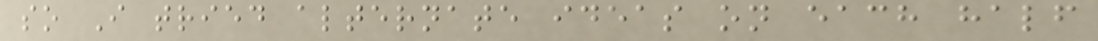so I tried alternate ideas on each half
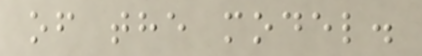of the model.
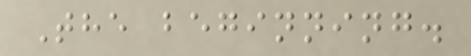The beginning.
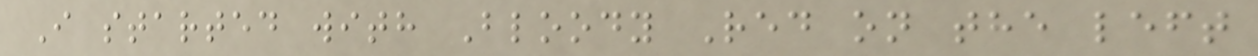I started with Bloody Red on the left
